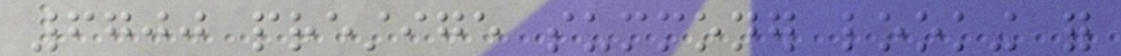6700 prestige summoner looking for
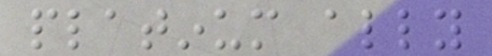platinum ally
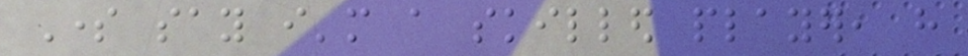Some say i'm a skilled player, have
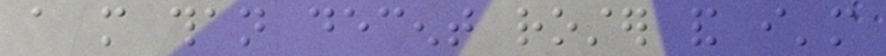a more than decent roster and i'm
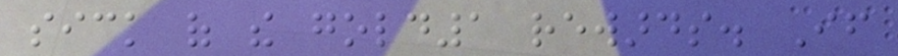sick of the gold1 rewards. If
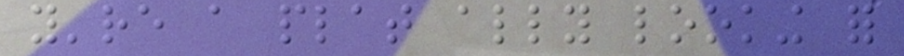you're a plat ally looking for
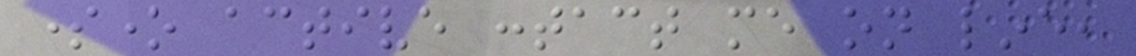someone active contact me on line,
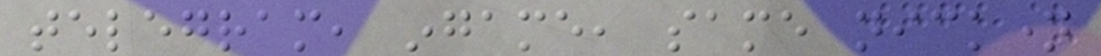telegram, ingame, same nickname
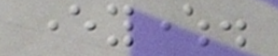everywhere.
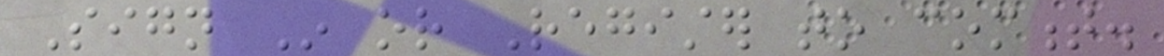Sign In or Register to comment.
